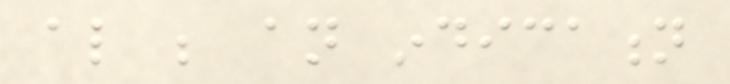also be an indication
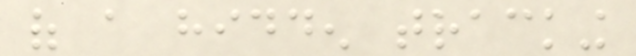of a hidden tracking
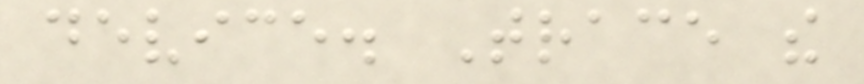device. Trace the
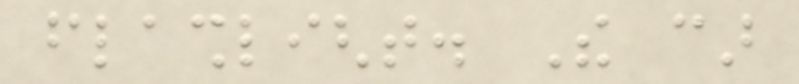flashlight. The car
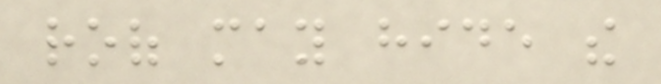roof may hide the
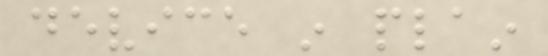device in plain
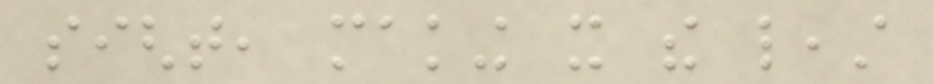sight, making it the least
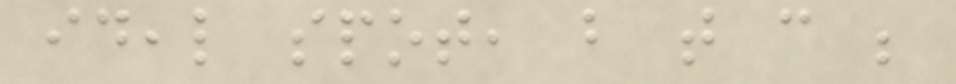ideal spot, but that can be
